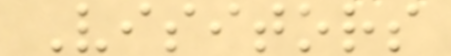Visitors
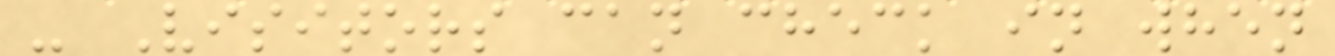- Visitors can check in when
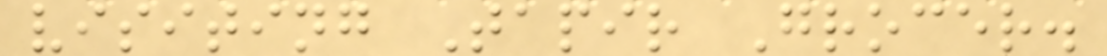visiting Tapir Grocer.
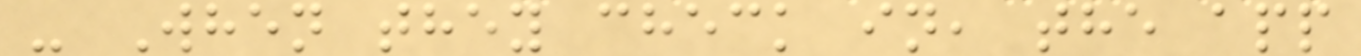- When they check in, the app
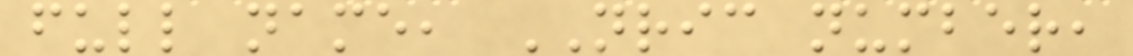full name, NRIC number,
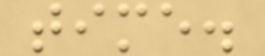time.
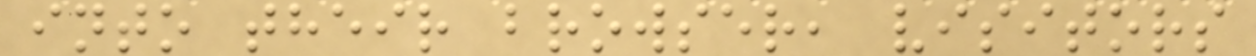into their browser, visitors
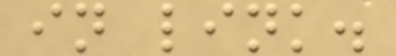in link.
